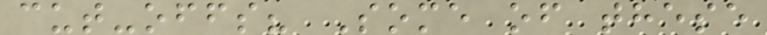cut-offs? Some of these
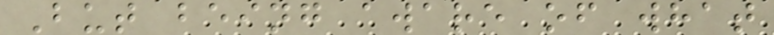But being aware of what
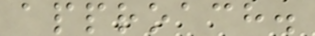approach.
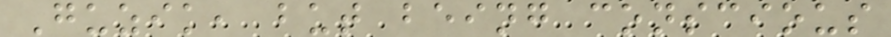Guzik, but being conscious
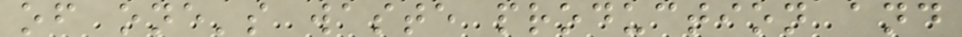of one's waste production and
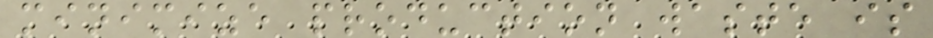minimize production waste is
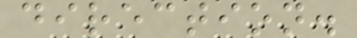direction.
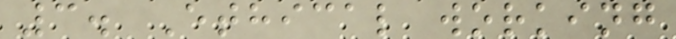3. Ethical working
